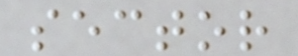sector
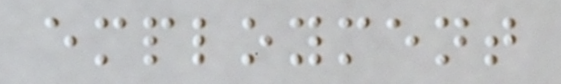employment
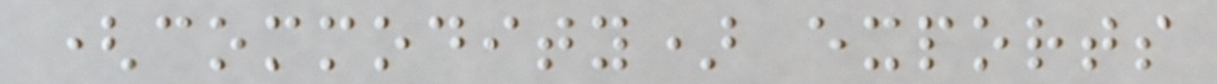(commodity) exports
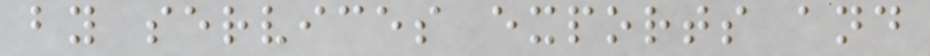by services exports and
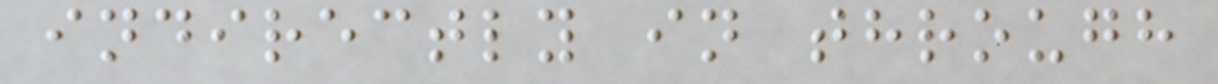indirectly in through
